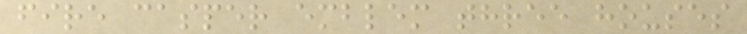fire casper emblem three houses
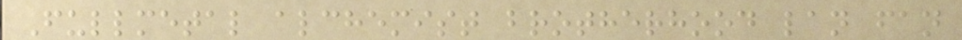Fullmetal alchemist brotherhood lan fan
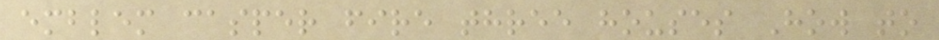emblem casper fire three houses How to
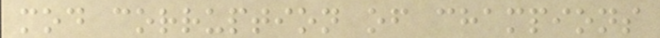mod corruption of champions
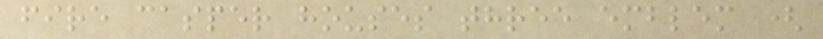fire casper houses three emblem (
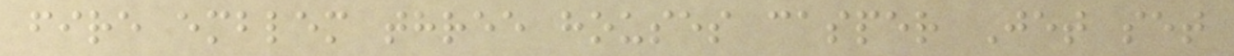fire emblem three houses casper Jet set
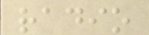radio
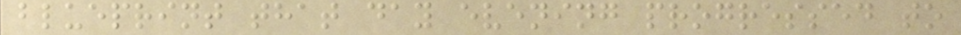blueprint that day evening progressed to
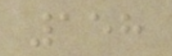158
